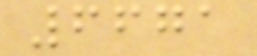6671
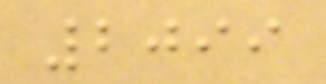2099
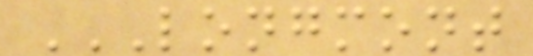LONGMONT
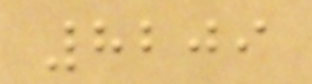8209
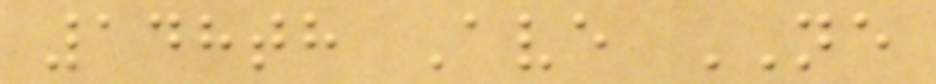148th Ave NE
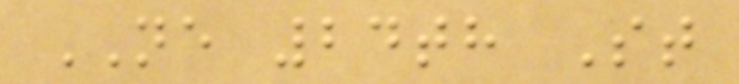NE 24th St
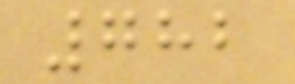782
